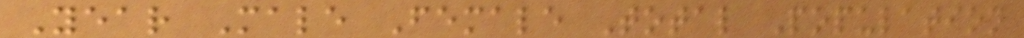Year Male Female Total Population
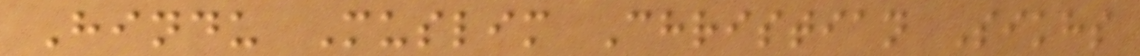Hindu Muslim Christian Sikhs
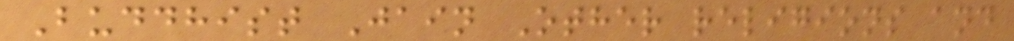Buddhist Jain Other religions and
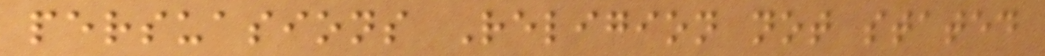persuasions Religion not stated
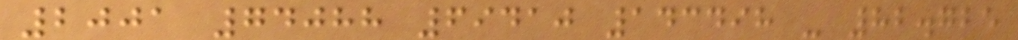2001 74088 69410 143498 - 82.725
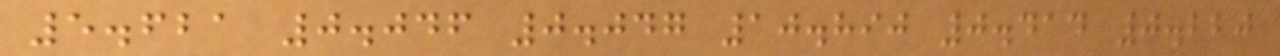5.621 0.046 0.047 10.890 0.414 0.220
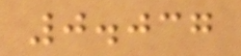0.037
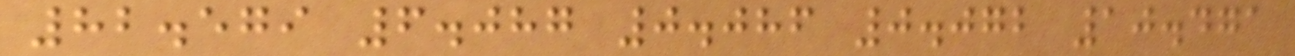82.579 6.087 0.086 0.072 10.471
